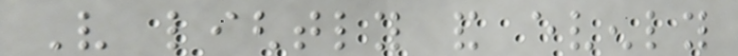Very lightly and evenly
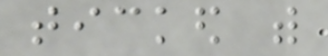ticked with
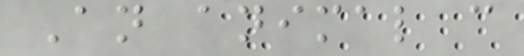An animal can
